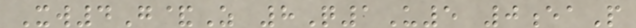Xw4G&Z 8Q1U5 0eaP
